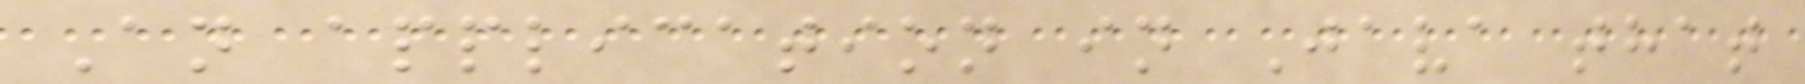An application in Java that
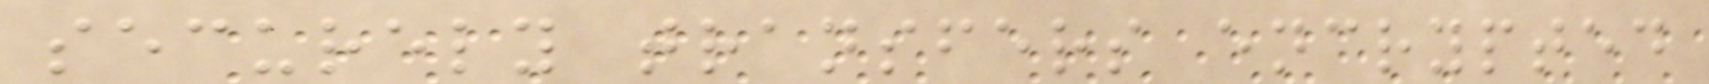securely transfers encrypted
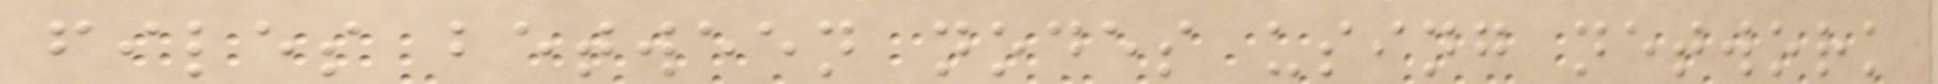files between nodes using network
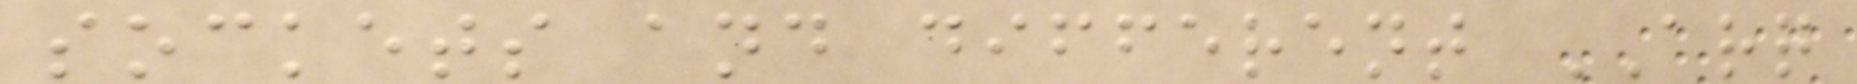sockets and different ARQ
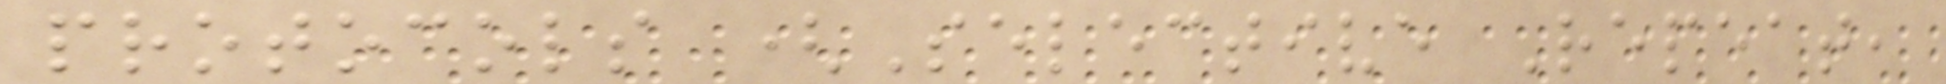protocols (Selective Repeat,
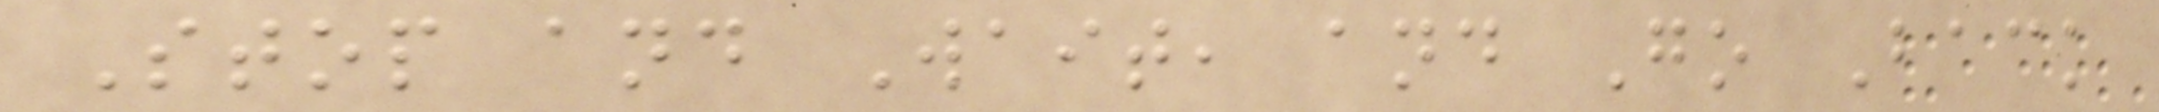Stop and Wait, and Go Back
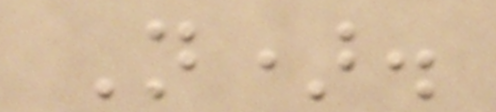N).
